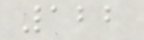122
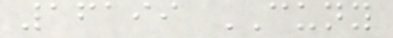16199 CUNY
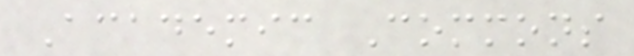Academic Commons
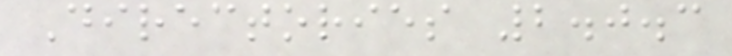Directories 2.0.3
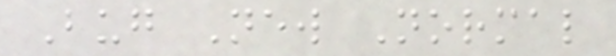Bug New Normal
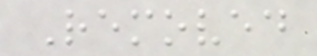Removed
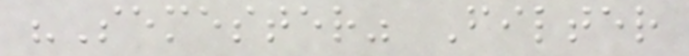"Semester" Filter
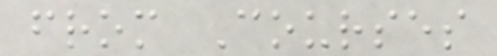from Courses
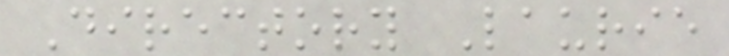Directory Laurie
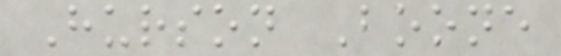Hurson Boone
